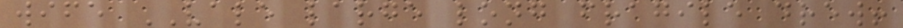wife VALE large long fragile drew!
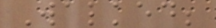Walked;
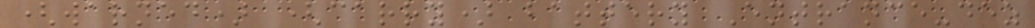(warned) (carry) battery Entrance-dez
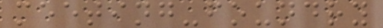meeting-foundry
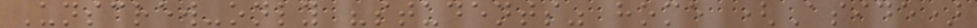Unscrew-only "students" home (Aside)
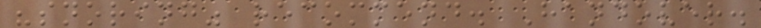"snoring" recommend. Handover.
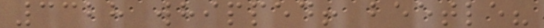3328 whipped! beetle?
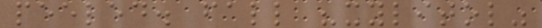peeled. fall "xylitol"
